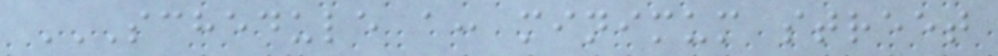SCHEDULE A: MINIMUM STREET
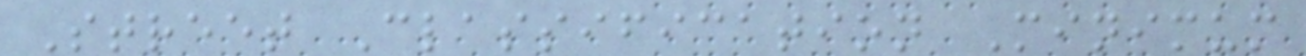Street Classification Minimum
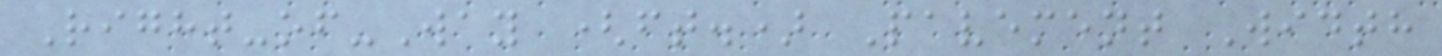Right-of-Way (ft.) Pavement Width
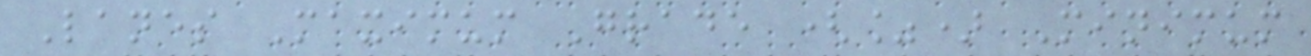Lanes Maximum Grade (%) Minimum
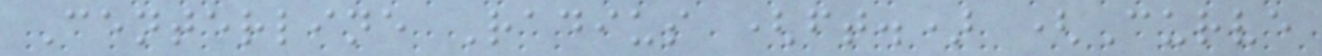Centerline Radius (ft.) (Curve
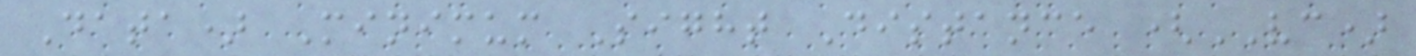Data) Minimum Sight Distance (VC)
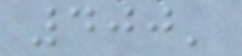400'
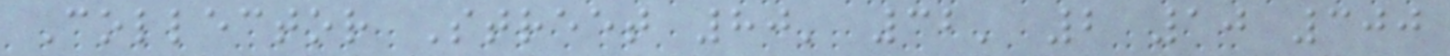Collector Street 80' 32' 2 10 300
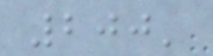200'
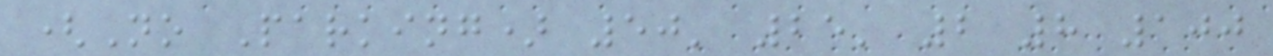(No Parking) 50' 25' 2 8 100
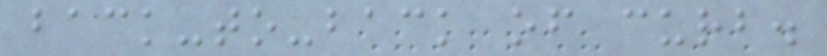back-to-back of curb.
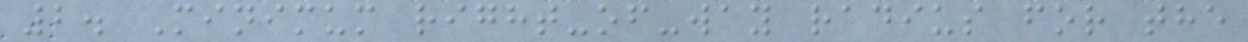2. Minimum right-of-way radius for the
